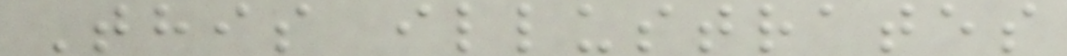This illustrates
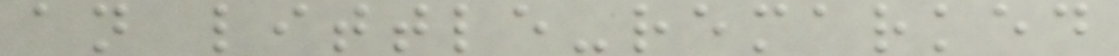an little-remarked
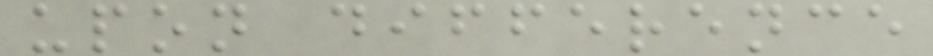upon difference
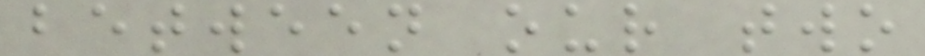between our two
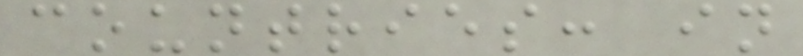countries: in
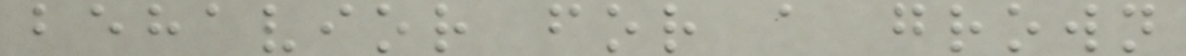behavior for a grown
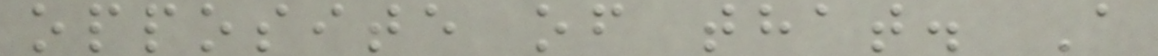opposite of that. A
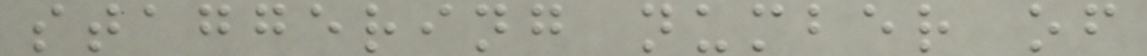staggering number of
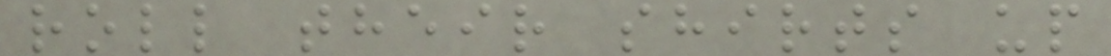roll their shirts up
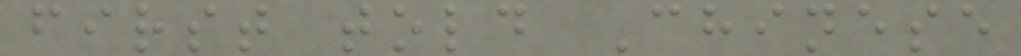first told Chinese
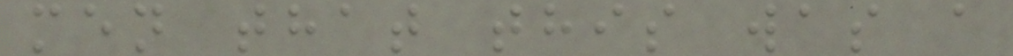men that this was a
